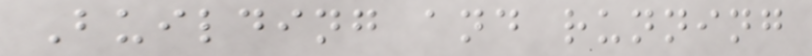Building and running
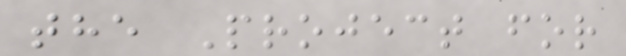the Project for
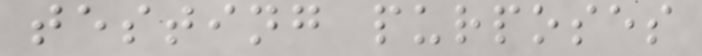testing purposes
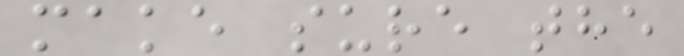make sure the
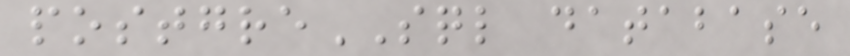postgreSQL database
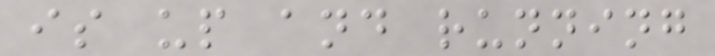is up and running
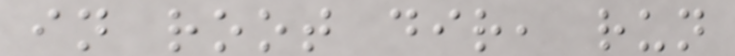in root dir, run
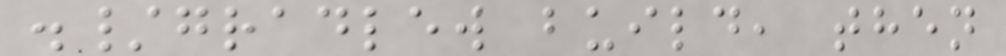./gradlew build, then
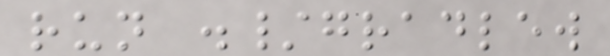run ./gradlew
